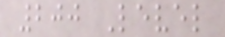200 Level
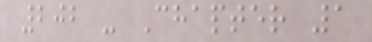202 - Chapter 1
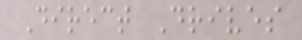Direct Drives
